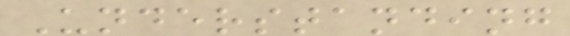Understanding
